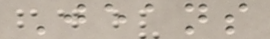Jeans
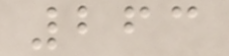263
